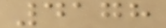4178
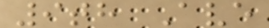9th Ave
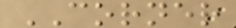CORNER
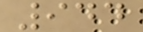944
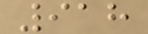918
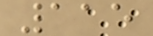115
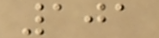101
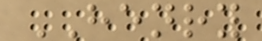HENRY
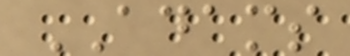ADAMS
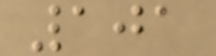101
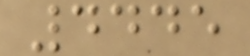4445
